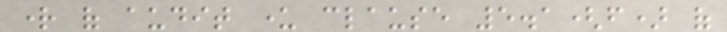right of audit under clause 5.1(f) of
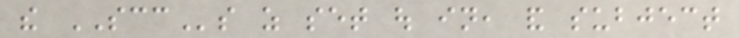the SCCs as set out in, and subject
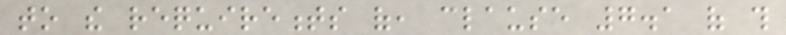to the requirements of, clause 7.1 of this
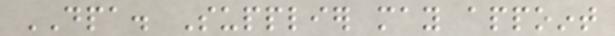DPA. Supplier may appoint
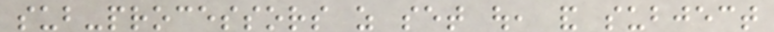sub-processors as set out, and subject
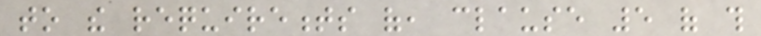to the requirements of, clause 5 of this
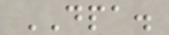DPA.
